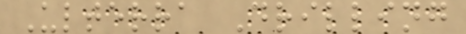Ulterra Drilling
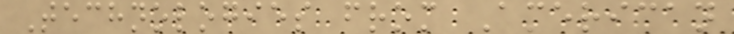Technologies from American
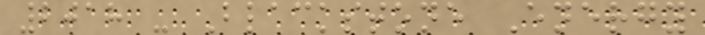2018 - Blackstone Energy
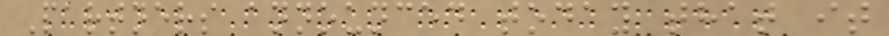Partners announced today that it
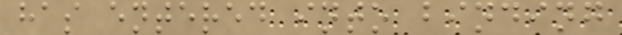has entered into binding
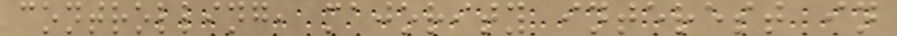controlling, majority interest in
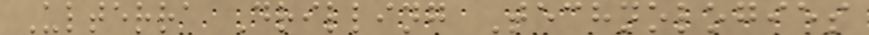Ulterra Drilling Technologies
